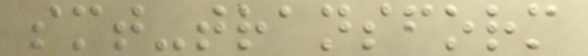smt-transform
